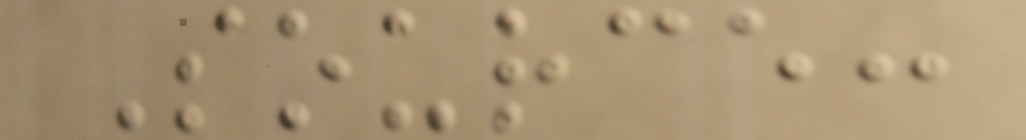Source:
